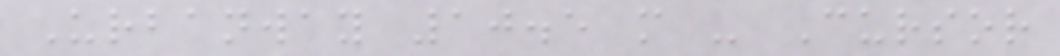Urbanway 10.5 m - Cursor
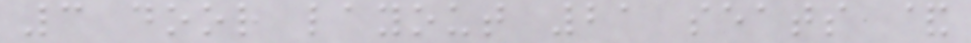3 door layout 21 seats &
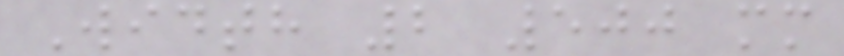Width 2 500 mm
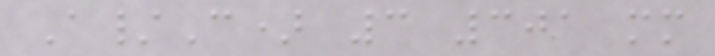A/C) 3 301 mm
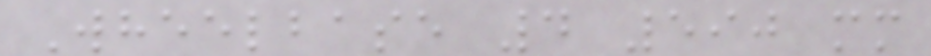Wheelbase 4 590 mm
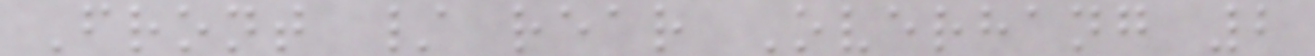Front / rear Overhang 2
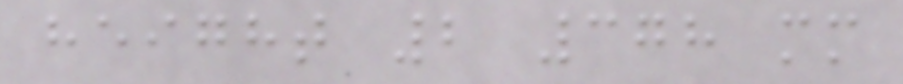height 2 378 mm
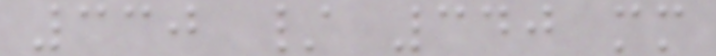330 / 340 mm
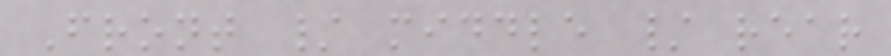Front / middle / rear
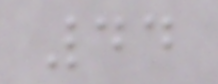44
